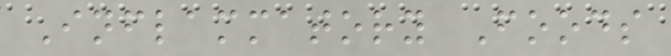Inflammatory Foods
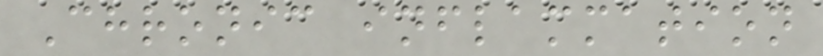Chronic inflammation
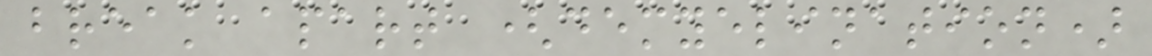break apart (demyelination)
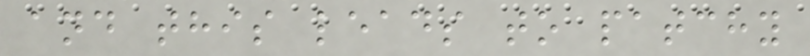and this leads to patchy
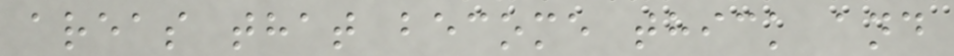areas that become thick and
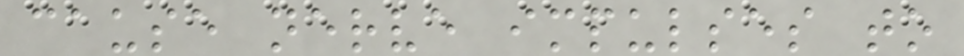cause nerve impulses to
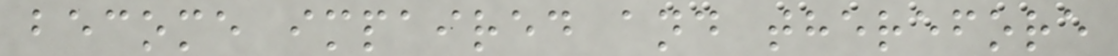become impaired and therefore
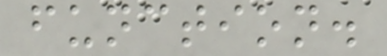function.
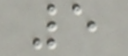5
